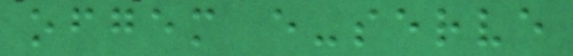ofgem e-serve
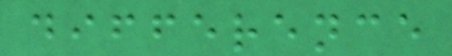difference
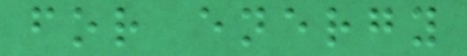for energy
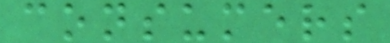consumers
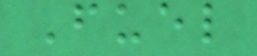Fuel
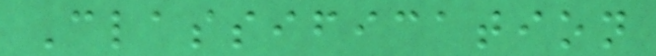Classification
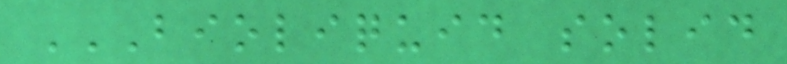BIOLIQUID SOLID
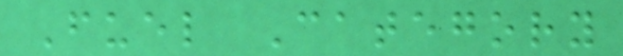Fuel Category
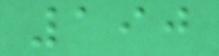190
